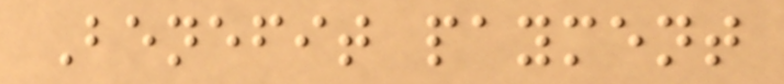Benefit payment
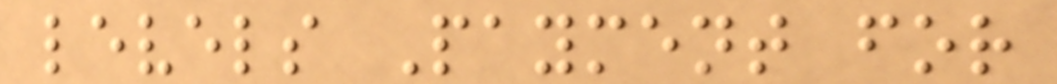levels Payment for
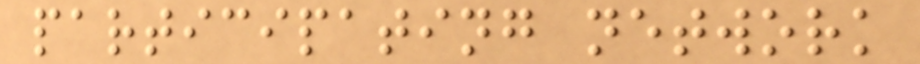participating network
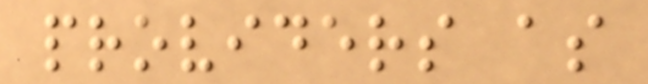providers as
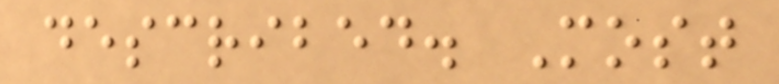described. Most
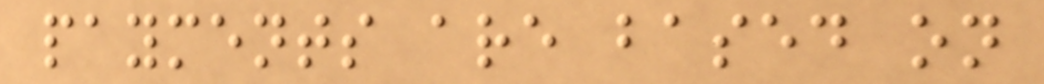payments are based on
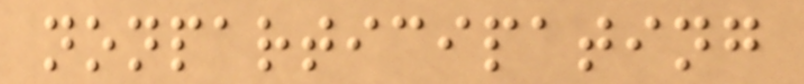nonparticipating
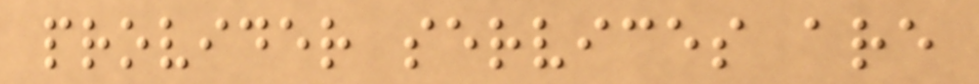provider services are
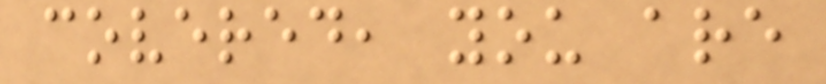covered, you are
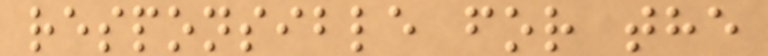responsible for the
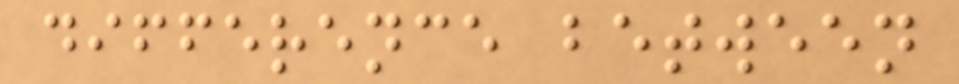difference between
